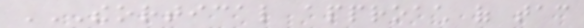THEORTICAL APPROACH OF TAC
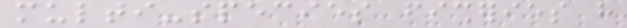multi-species fisheries have
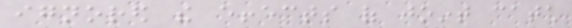ignored the effects of joint catch
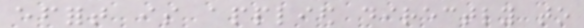effort is applied directly to
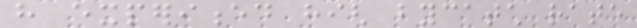have experienced high bycatch rate
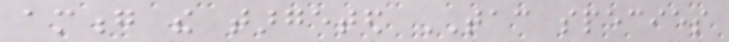among the targeted TAC species
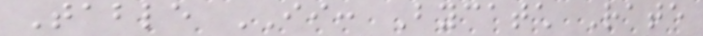Table II: Bycatch Rate
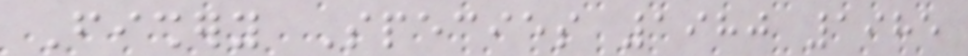Fishery Species 1980 1985
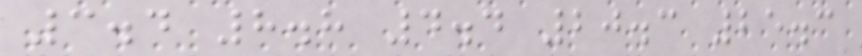3.4 8.8 4.4 20.3 25.3
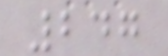247
